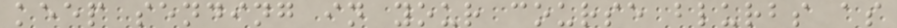keep sending in your course blurbs as
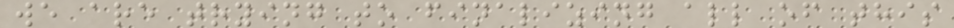we are trying to finalizing all of this
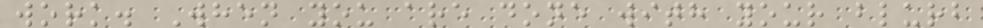work. When you are done with your blurb
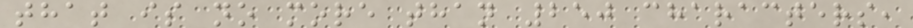that is no more than 250 characters,
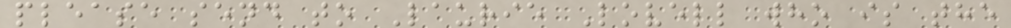please send to Laurie Lovell who is the
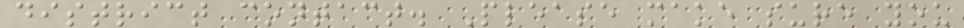district contact. Please make sure you
